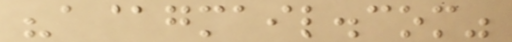"a@gmail.com"
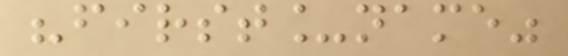"first_name"
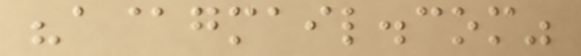"a@gmail.com"
